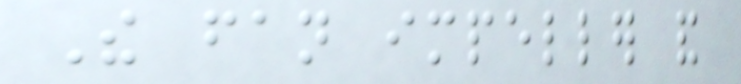The fan impeller and
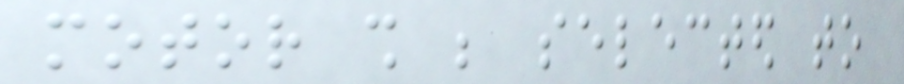motor shall be selected to
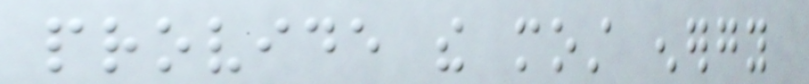provide the most energy
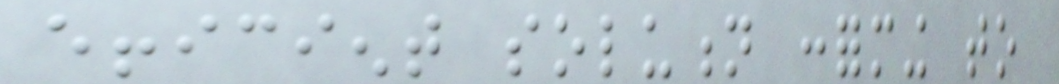efficient solution conforming to
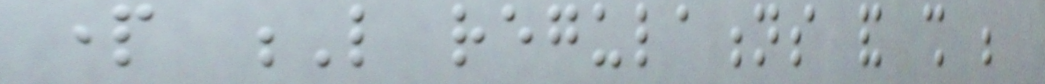part L regulations and shall be
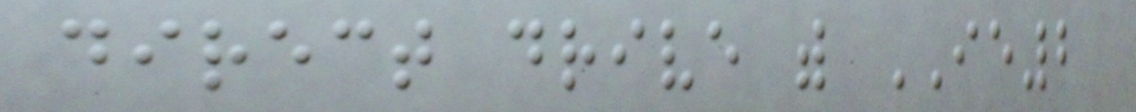direct drive with IE2
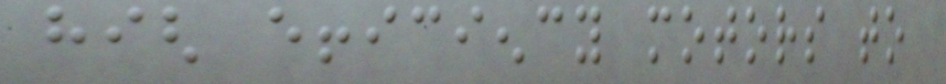high efficiency motors to
